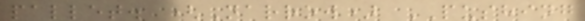pallet. (Narrow) PUSHING
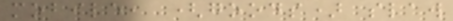mobile, (goods) slaw
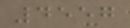4557
